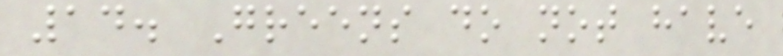14. Greens do not have
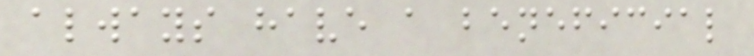always have a beneficial
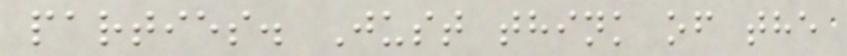parties. Just think of the
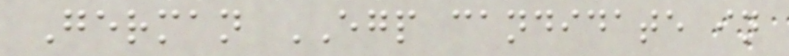German EGP candidate in
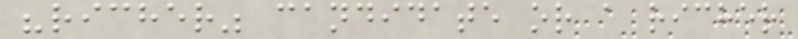"richer" candidate or a richer
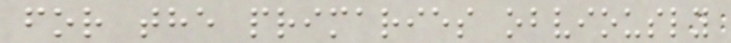for the primaries obviously
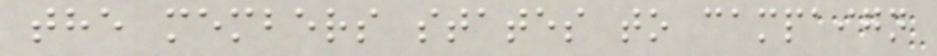the members states to campaign
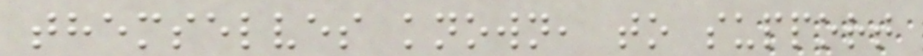themselves known, to support
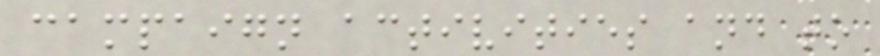campaign activities and to
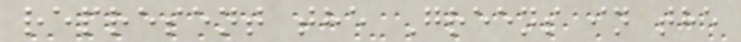represent the Greens in the
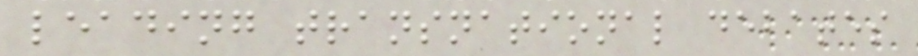leading transnational debates
